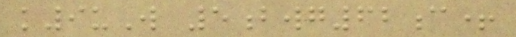k9uW 5bwg62c+
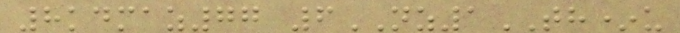8kdmaz77 6NZ1TH*u
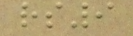rs9
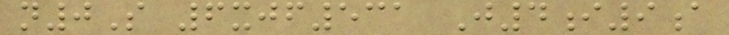n0S 6xjf531 J4i9a
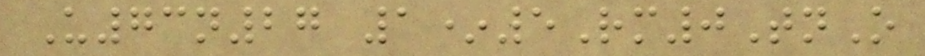U73n27 1*5Rm0TnO
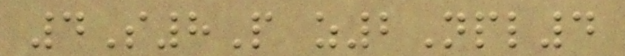4S8P z2Npl4
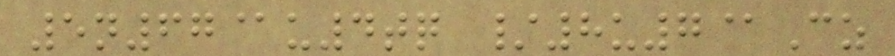5n67@u4tq /8u7@Cz
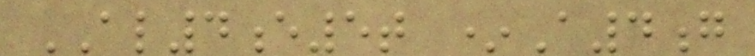AL4e5t *A4g
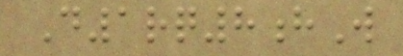D1rq8hW
